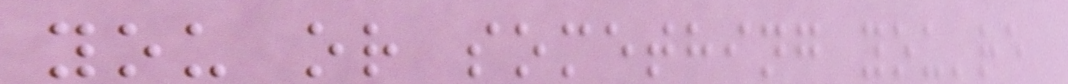you or something you're
